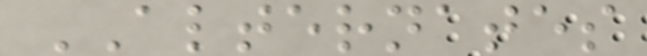ALTERNATES
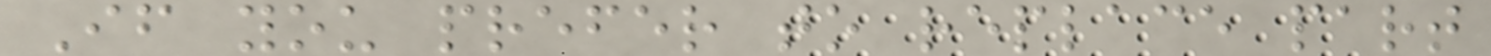If you prefer to replace part
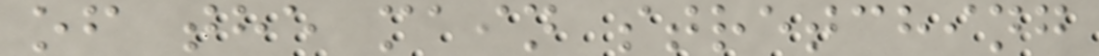of the main stretching
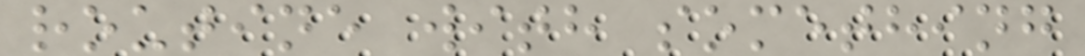routine with something
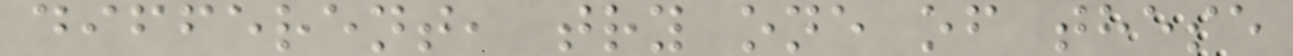different, try one of these
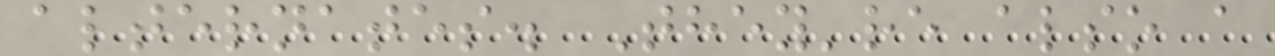alternates. They're also a
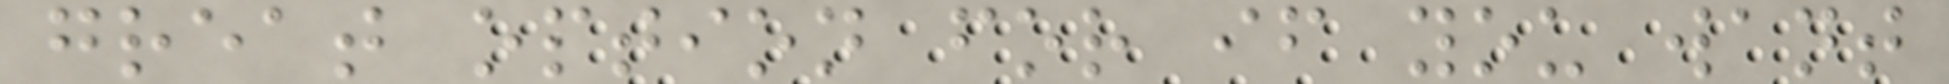great option for if you want
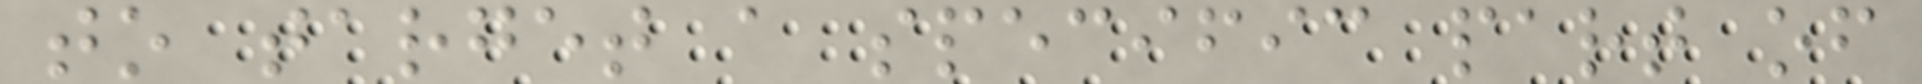to target a specific part of
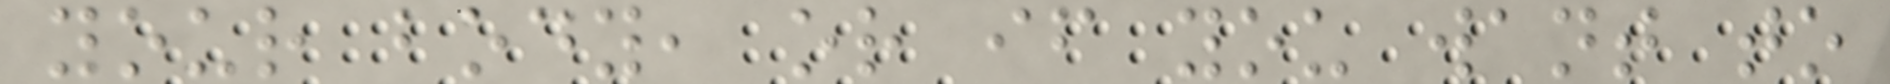your body, or if you want to
